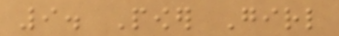9. Power Girl
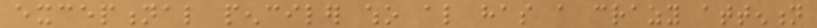exceptional penciler who also has a crazy attention
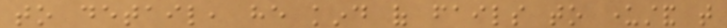to detail, he kind of fails to understand that
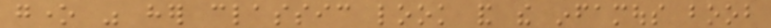gone was her classic look and the infamous boob
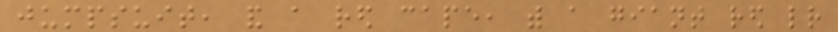jumpsuit, and a red cape, with a giant red letter
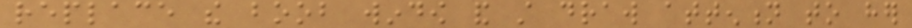replace the boob window and still draw attention to her
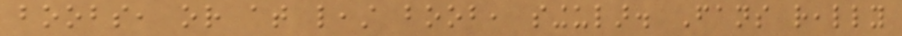boobs, or at least boob, singular. Fans really
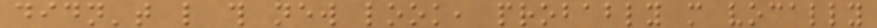didn't like this new look, probably more vocally
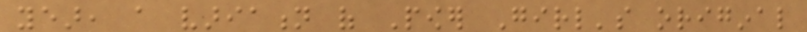year, a variation of Power Girl's original
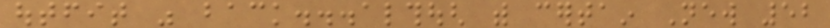outfit was back...although with certain New 52
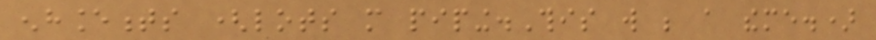enhancements (lots more piping.This will be a theme.)
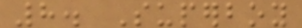8. Superboy
